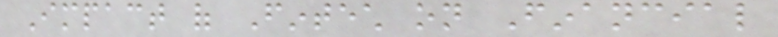Impact of Fintech on Financial
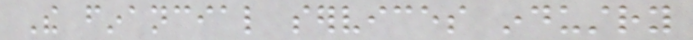The financial services industry
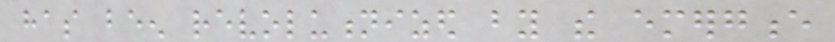has been revolutionized by the emergence
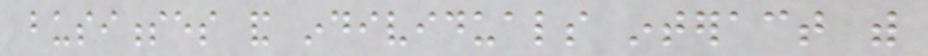businesses and individuals interact with
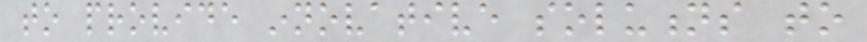to provide innovative solutions to
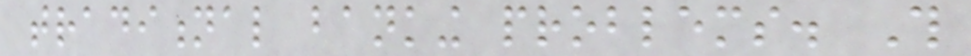traditional banking problems. This
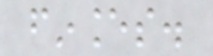finances.
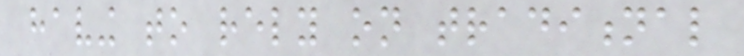having to rely on traditional
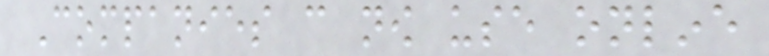Companies can now use online
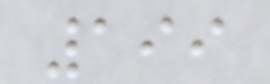199
